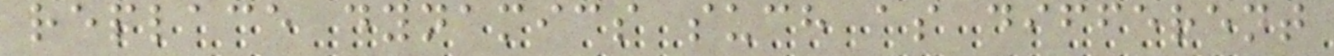replace dynamics such as different
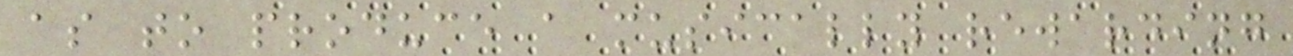as to produce a musically rewarding
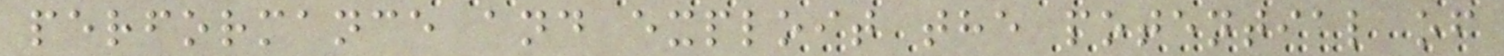performance and exploit the potential of
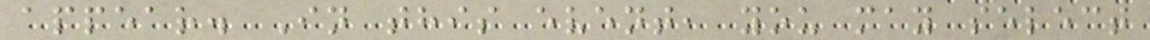appear. In this event, you may select
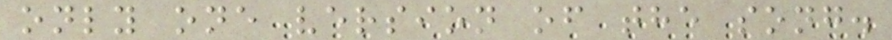only one version of the song.
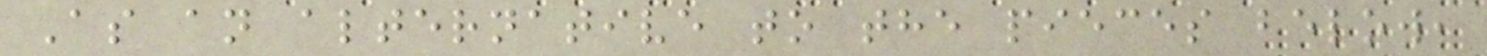As an alternative to the pieces below,
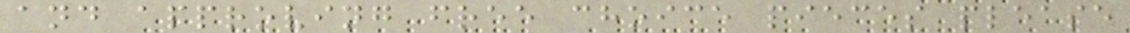and approving free choice pieces please
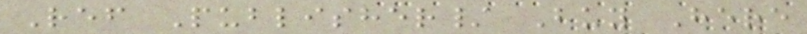Ref Publisher/ Buy Here
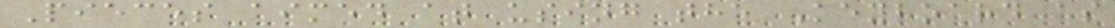Pieces aimed at using the Keyboard as
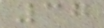37
